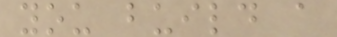you build a
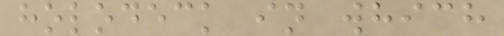holodeck in which
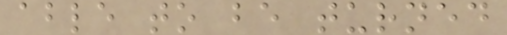able to be turned
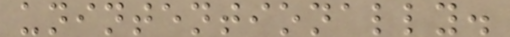unintentionally.
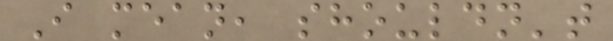I mean, shouldn't
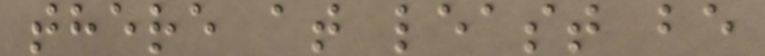there at least be
